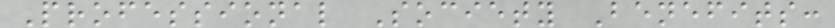Professional Society Benefits:
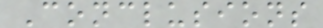Conclusions
